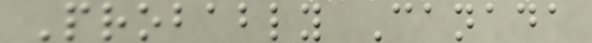Probably Canada
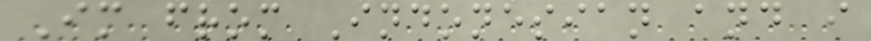Im from Indonesian and i
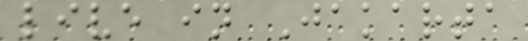live in Jakarta
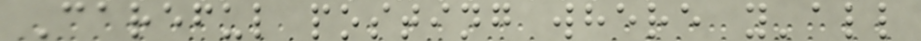Careful posting where y'all
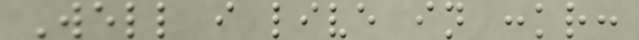Well i live in :kr:
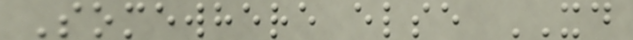Somewhere else XD
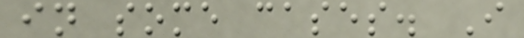in some cases. I
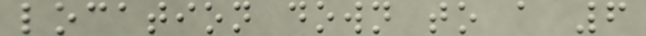location down to a 6
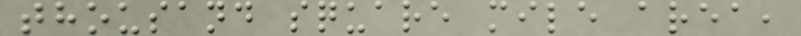thousand square mile area,
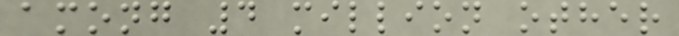among 4 million other
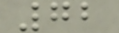72
